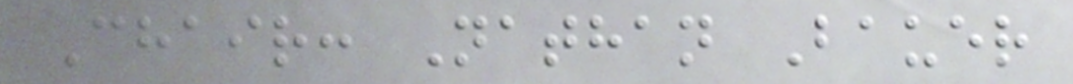Chair: Nathan Bauer
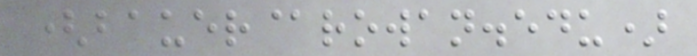(bauer@rowan.edu)
